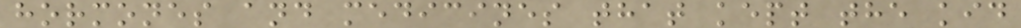hormones and medicines that kept the kid
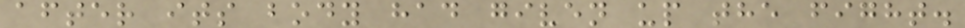after its body had given up the fight.
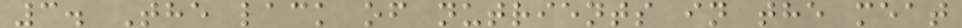3. The lack of nutrients in the meat
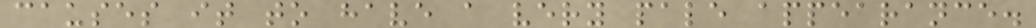causes it to have a very pale appearance.
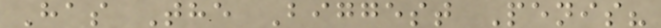Has The Biggest Penis?
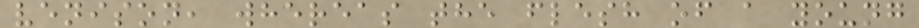venison, whereas the flesh of a young
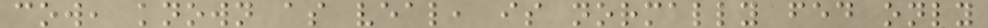cow, known as veal, is normally fed only
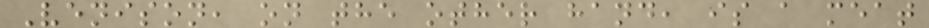Venison, on the other hand, is a meat
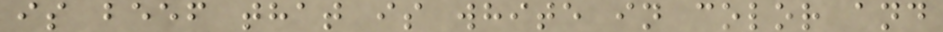is beef that is white in color and
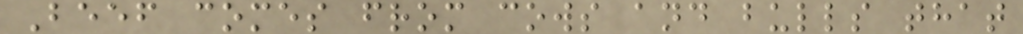Beef comes from cows and bulls that
